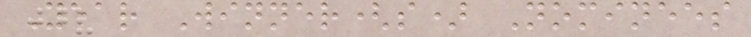Year Winner(s) Nominees
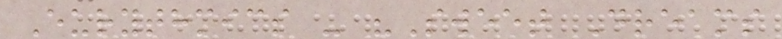Eurythmics - "Sweet Dreams
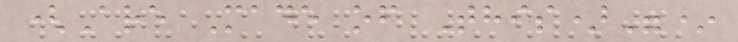(Are Made of This)"*
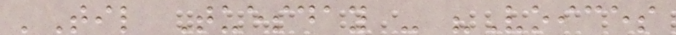'Til Tuesday - "Voices
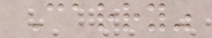Carry"
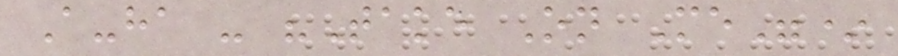A-ha - "Take On Me"*
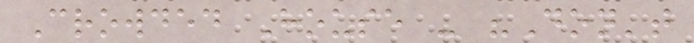Crowded House - "Don't
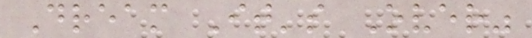Dream It's Over"
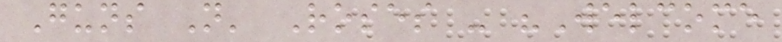Guns N' Roses - "Welcome
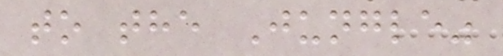to the Jungle"
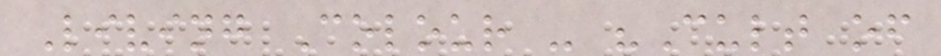Living Colour - "Cult of
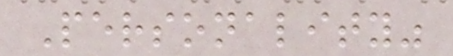Personality"
